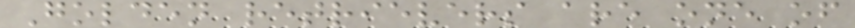Golden retrievers are one of
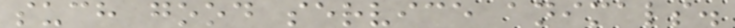such good service animals.
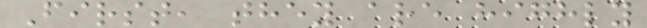First, they are highly
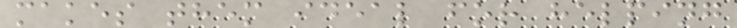makes them ideal for helping
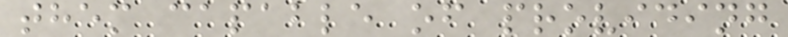them capable of providing
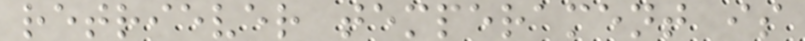retriever temperament is
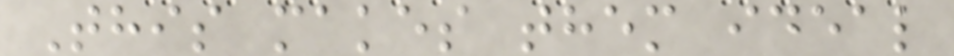This makes them ideal
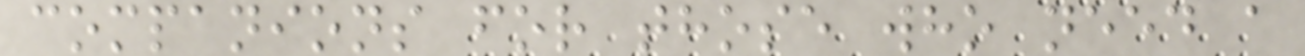companions for those who need a
